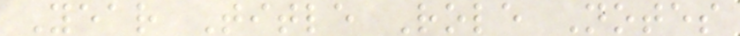Year Title Role Notes
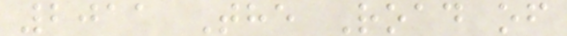2011 The Road of
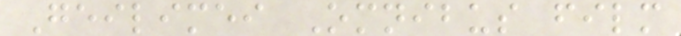Geilimei Omnibus film
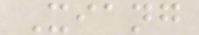Xiang
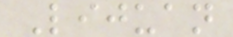Lijuan
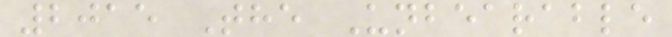2015 The Unbearable
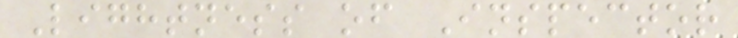Lightness of Inspector
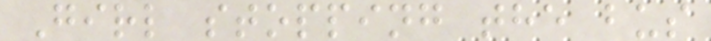Girl stopping the bus
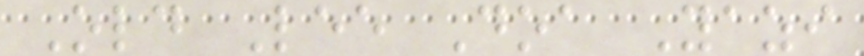Old Lee Doa Yazi
